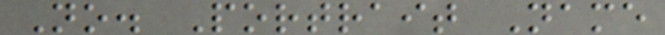No. Portrait Name
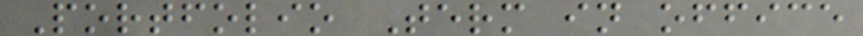Portfolio Term in office
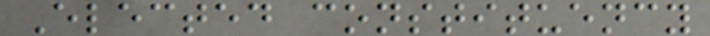Elected constituency
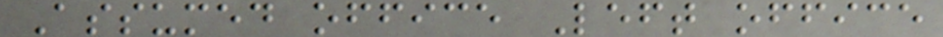Assumed office Left office
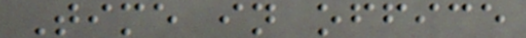Time in office
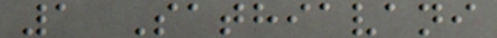1 Sathiavani
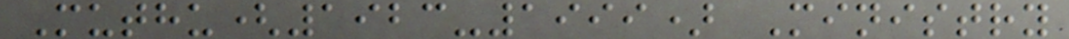Muthu(1923-1999) Ministry
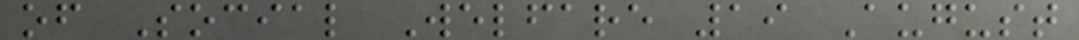of Social Welfare 19 August
